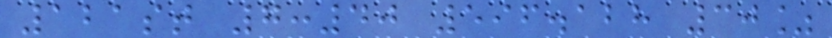121st 7:40 596.128 30%
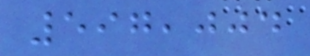597,004
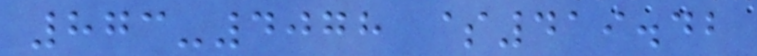873-4078 $419.42
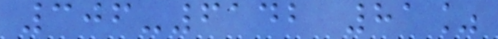306-6142 81%
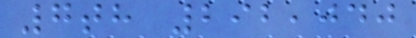7th 292,040
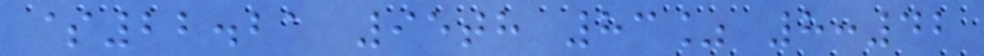$22.21 95th 83% 8:42
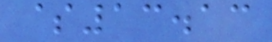$13.13
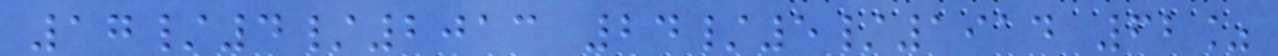17/4/2013 24/5/1914 62%
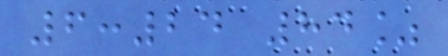6:24 84%
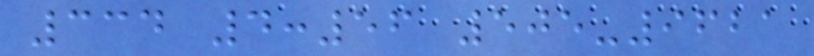334 4:56 505-9621
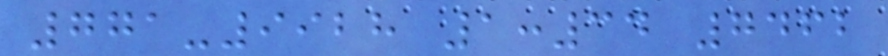771-9928 1:34 7462
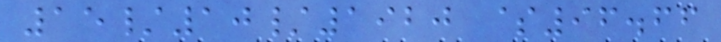15/10/1920 $96.66
